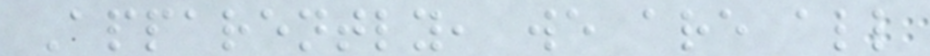Apparently, we are all
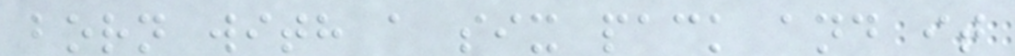born with a six pack and it
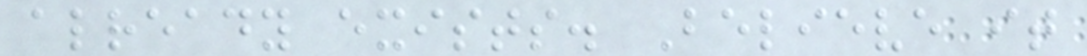already exists. Believe it
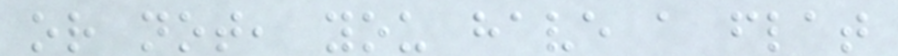or not, you have a flat
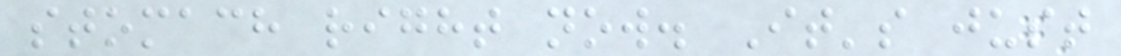stomach right now. It's just
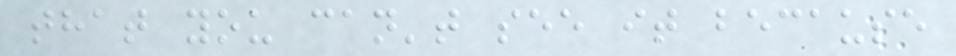that you can't see it because
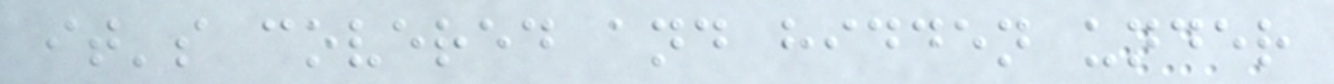it's covered and hidden under
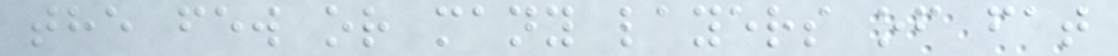the few or many layers of fat
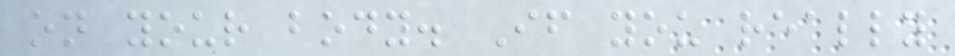on your body. If you really
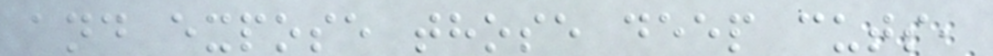and expose those deep cuts,
